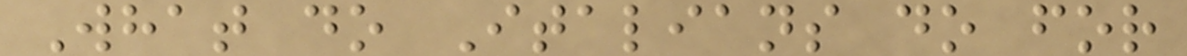What do Italians do for
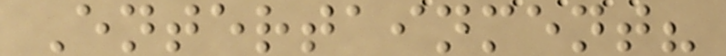Entertainment?
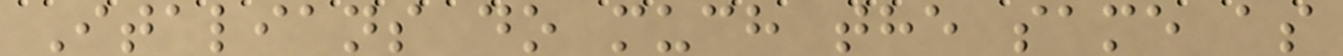Italians do much the same as
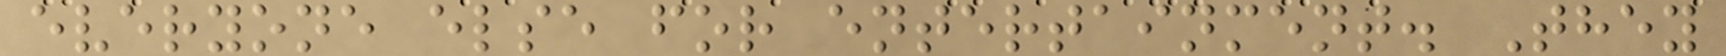everyone else for entertainment. They
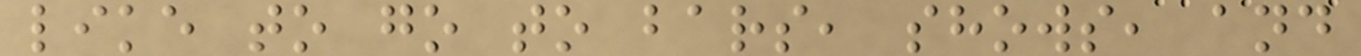like to go to bars, shows, and
